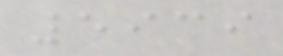5939
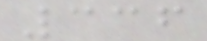336
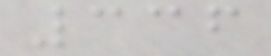336
